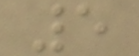5
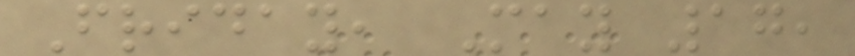Friday, May 17,
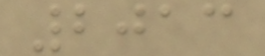2013
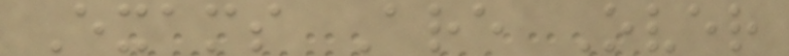Exams Are Over
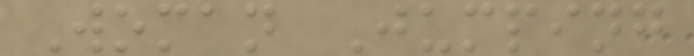Woman Jumping
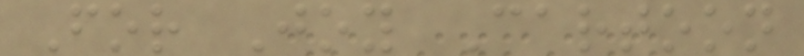For Joy Cartoon
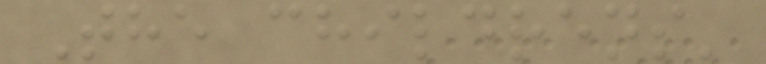The childrens'
